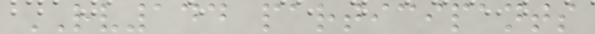RV144 participants
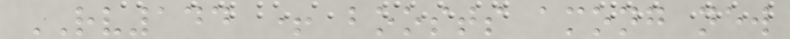RV144 + boosts among new
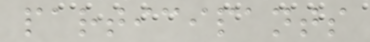participants
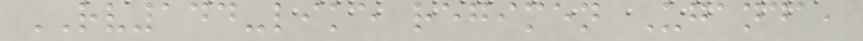RV144-like regimen Uganda,
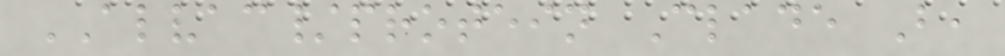ALVAC/protein Clade B,
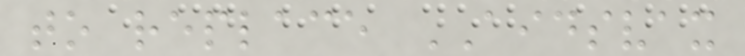to replace AIDSVAX
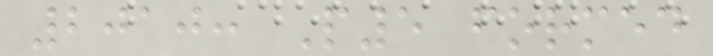2010: P5 formed
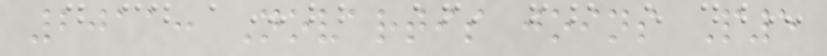2011: Novartis joins P5
